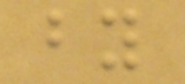by
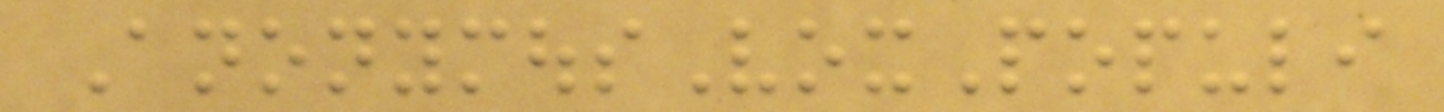AnonymousVoxPopuli
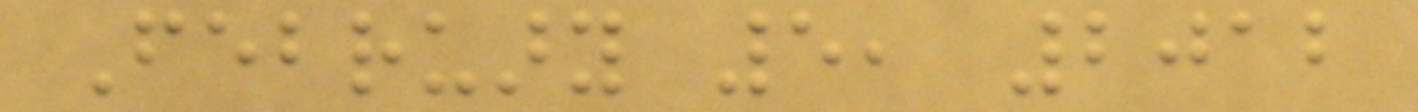February 5, 2012
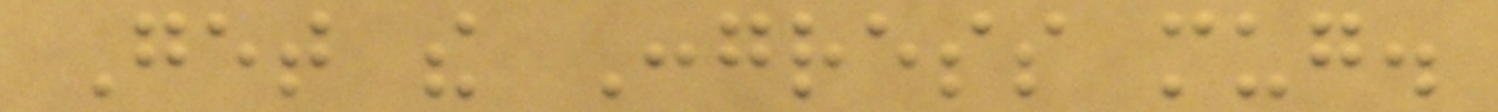Get the Congress mug.
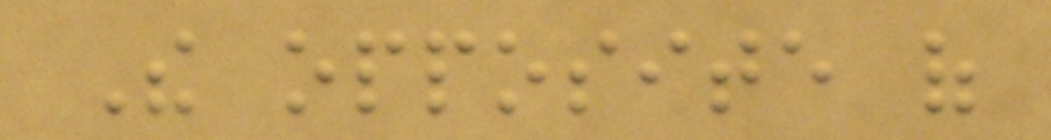The opposite of
